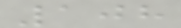108
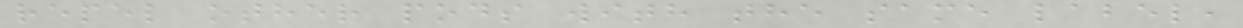repel other pods with the same label,
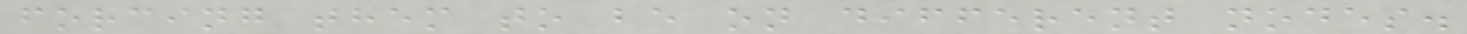forcing them to be on different nodes.
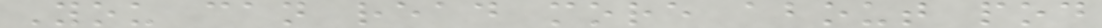You can read more about pod
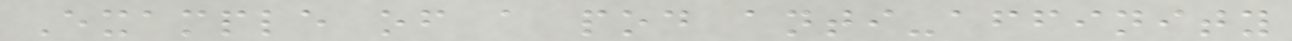Example of a pod anti-affinity
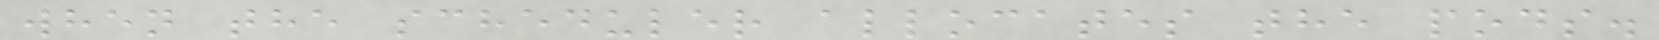when the scheduler allocates the pods.
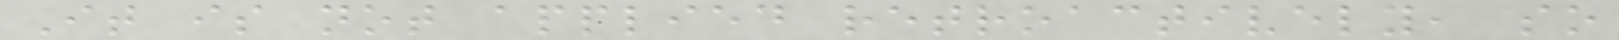It is not applied retroactively, so
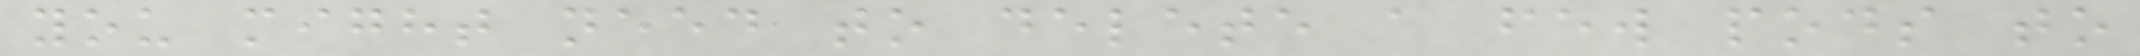you might need to delete a few pods to
